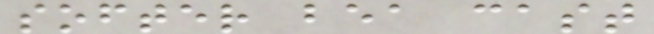softer bea cast
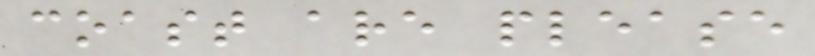coast are please
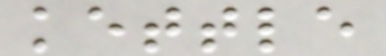kettle
